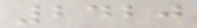2420
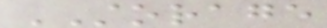STORAGE
